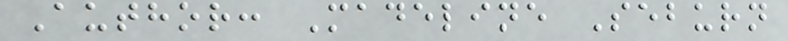Author: Madeline Seburn
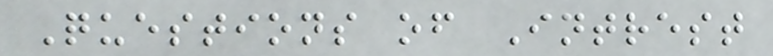Questions of Intrest
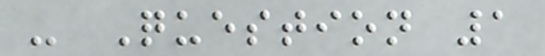- Question 1
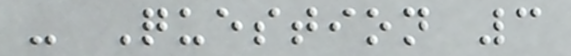- Question 3
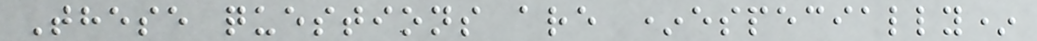These questions are *especially*
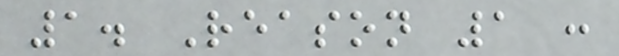1. Reason 1 :
